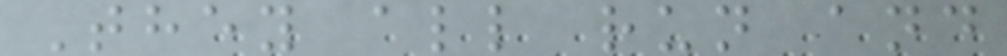They all run and
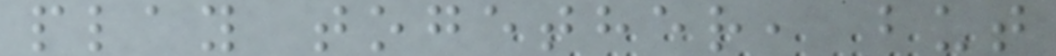play together, but
